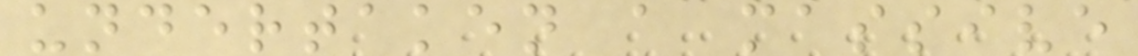undertaken a massive
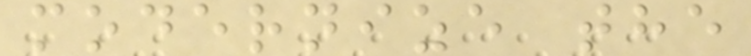modernize the
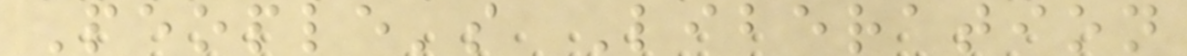People's Liberation
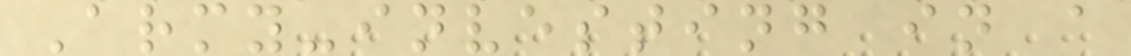Army-investing in a
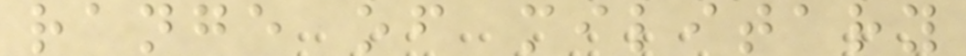range of military
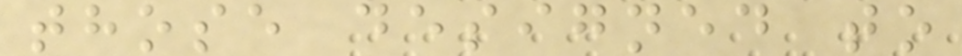those designed to
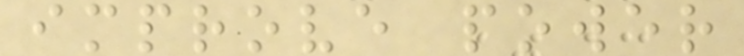improve power
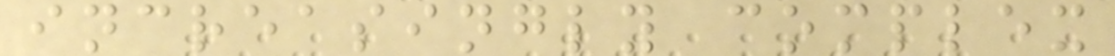increasingly complex
